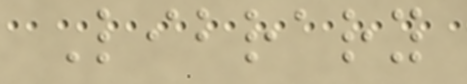Library
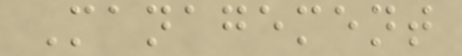Management
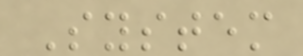System
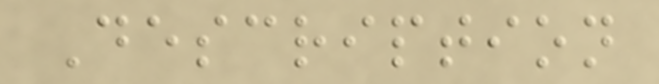Description
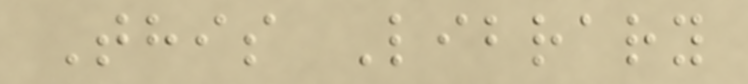This Library
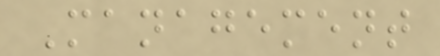Management
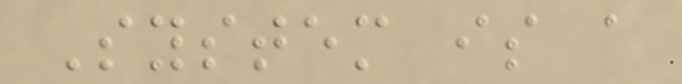System is a
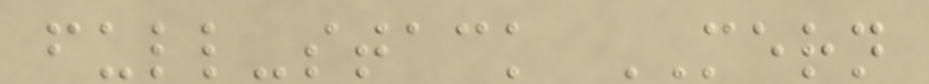full-stack MERN
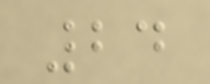24
